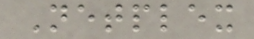Netplex
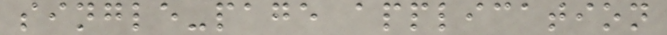single-page application
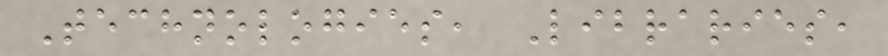Technologies, Libraries,
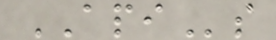APIs
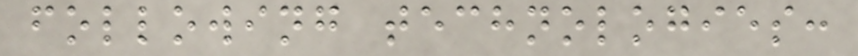following technologies:
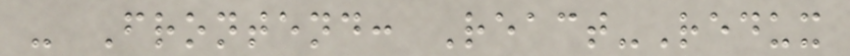- Frontend: React-Redux
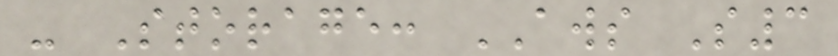- Storage: AWS S3
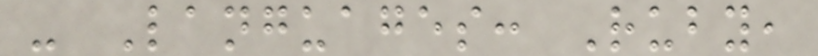- Languages: Ruby,
